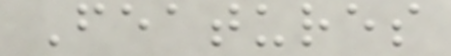Features
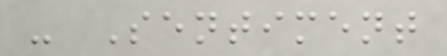- Sentiment
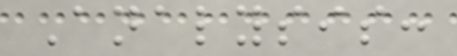Analysis:
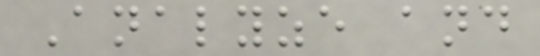Analyze and
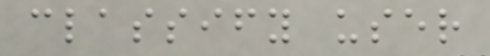classify user
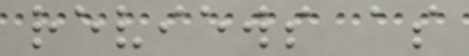reviews as
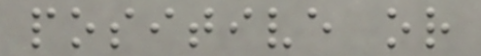positive or
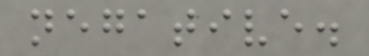negative.
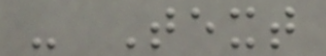- Text
